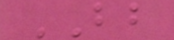BB
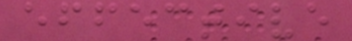effective
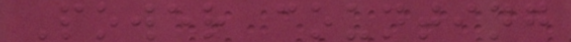Power counting
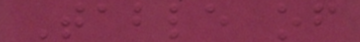Table of
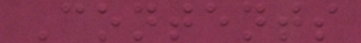Contents
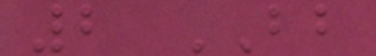2 BB
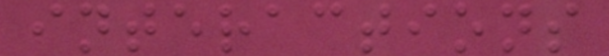interactions
